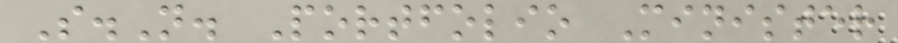S.N. Portfolio Minister
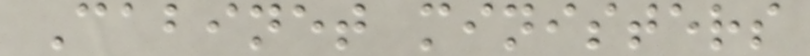Cabinet ministers
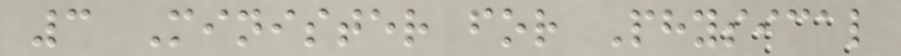3 Minister for Physical
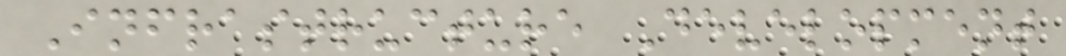Infrastructure Development
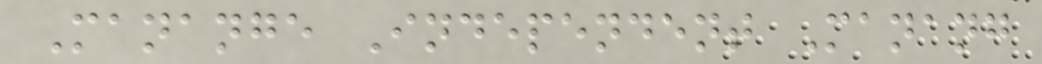Manange Independent Manang
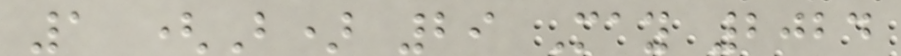1 (B) 29 May 2024
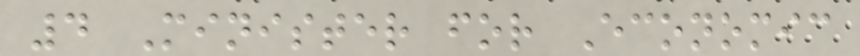4 Minister for Economic
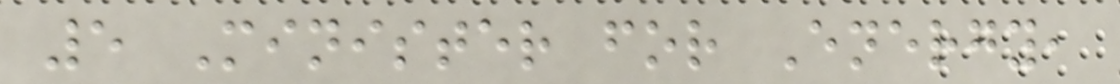5 Minister for Energy,
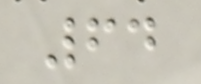64
